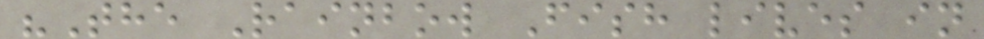"The Rainbow Fish lives in
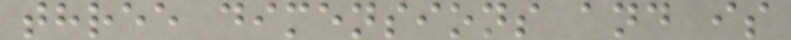three dimensions and is
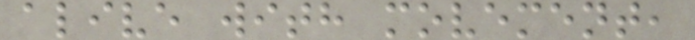alive with movement,
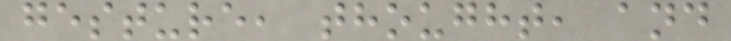gesture, thought, and
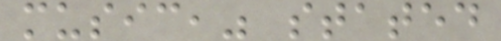music," stated
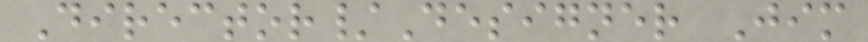Director/Designer Jim
